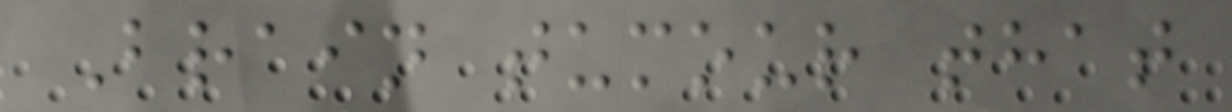Brain tumour that
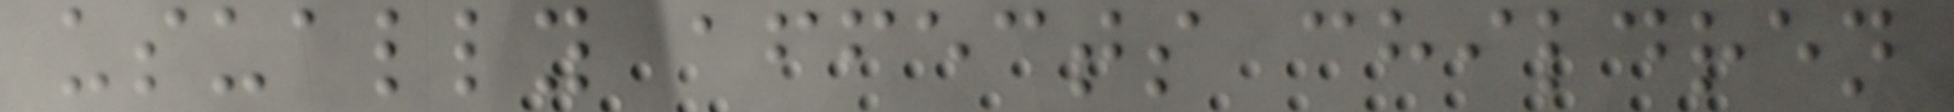usually affects children
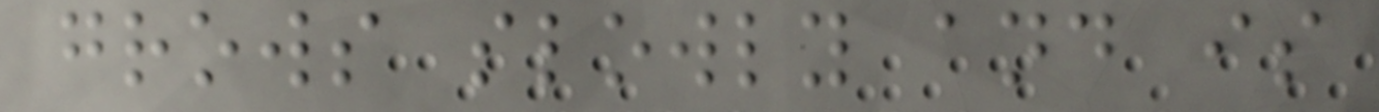grows slowly and is
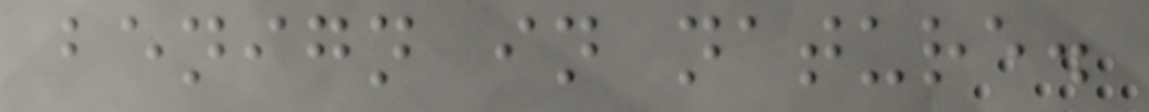benign in nature.
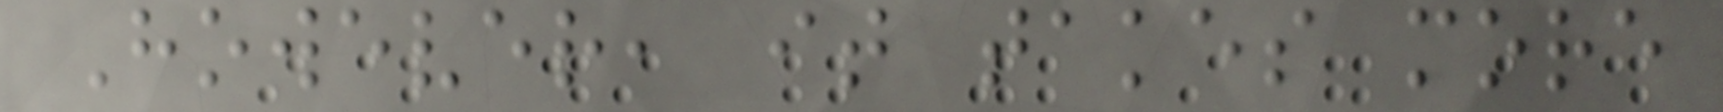However, it takes more
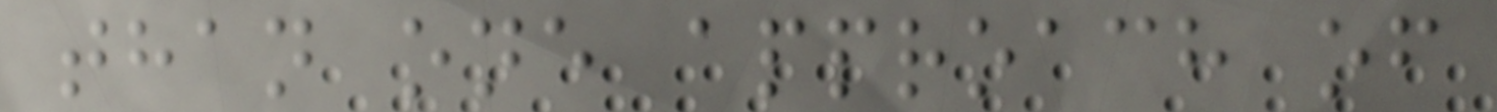than one approach of
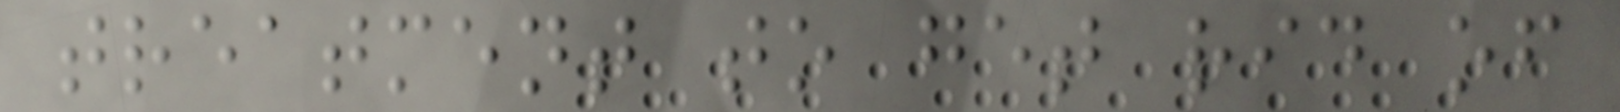treatment to get rid of
